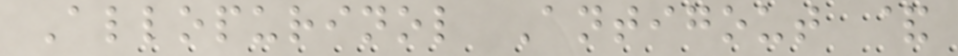Allopurinol Antigout &
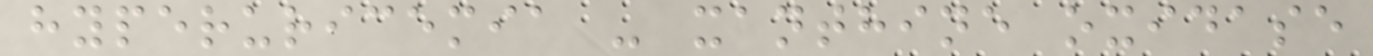hyperuricemia - xanthine oxidase
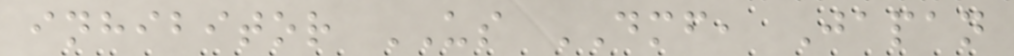inhibitor US DMF, Japan
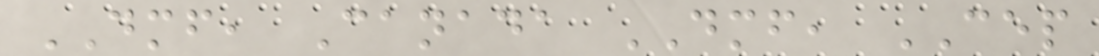DMF, Canada DMF, CEP
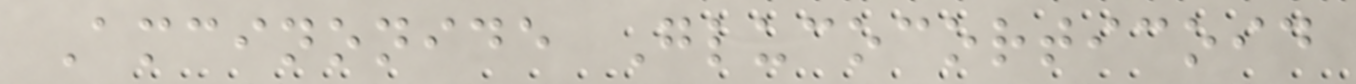Amcinonide Glucocorticoid
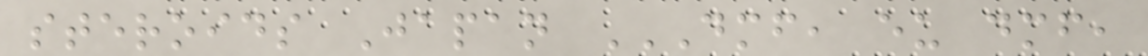steroids Japan DMF, EU DMF,
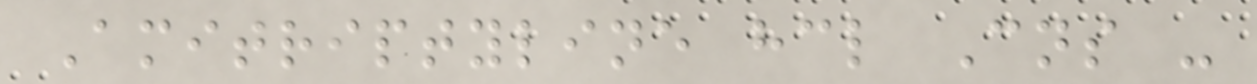Amitriptyline hcl Cns -
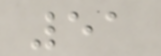51
